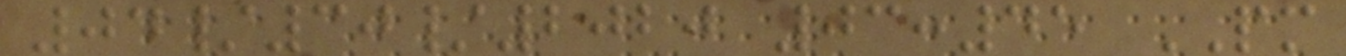04/30/2020 03:45 PM
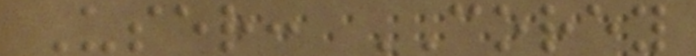User: COREY
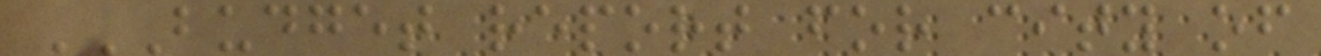BUDGET REPORT FOR CITY OF
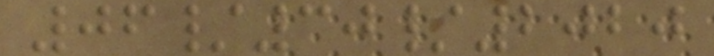06/30/2020
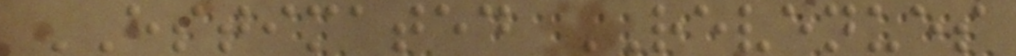ESTIMATED REVENUES
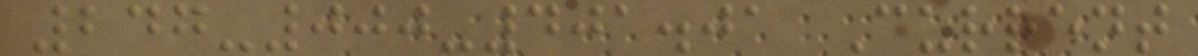247-000-401.01 Current
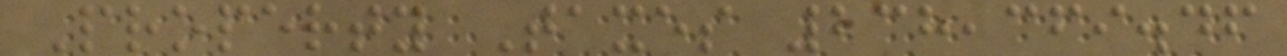Property Taxes 238,369.46
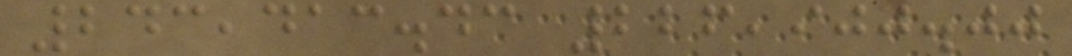243,413.43 226,900.00
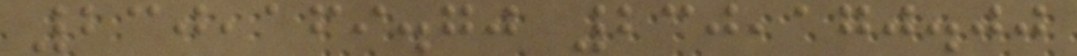230,169.70 230,170.00
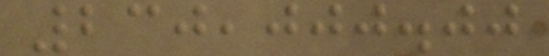230,000.00
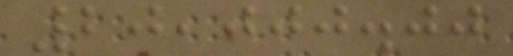20,000.00
